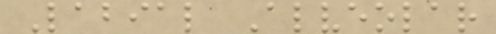Labial Alveolar
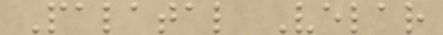Palatal Velar
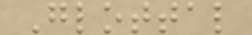Glottal
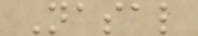Nasal
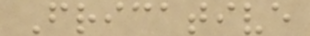Fricative
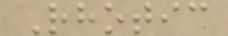Rhotic
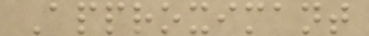Approximant
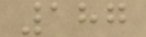187
